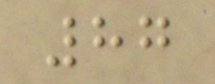87
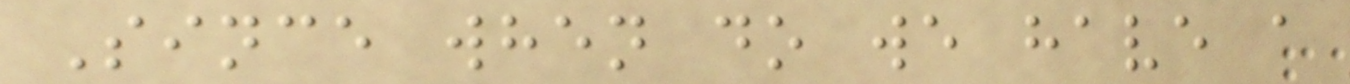Since when do we have a
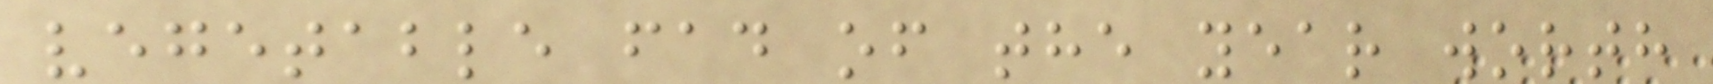vegetable fad of the year worth
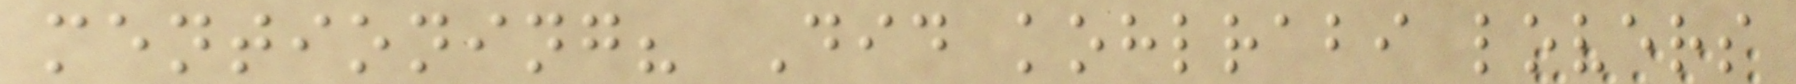mentioning? Did kohlrabi lovers
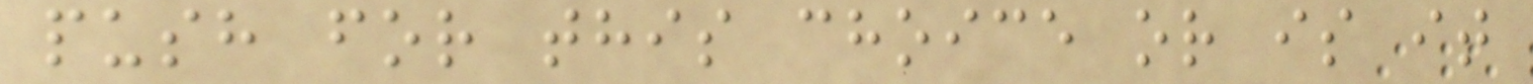push for this choice or is it
